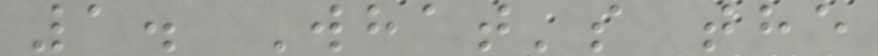1. What's the
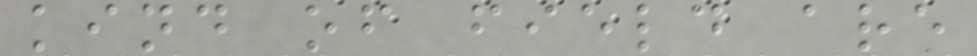kind of field are
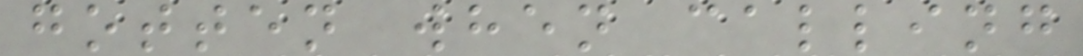gotten when calling
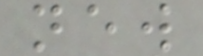new
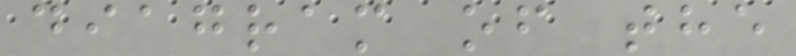diagram of the
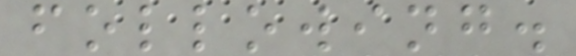following.
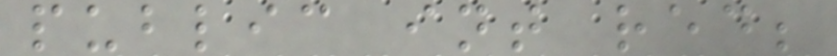public int red;
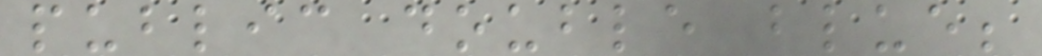public double blue;
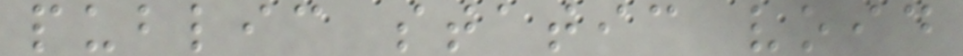public static void
